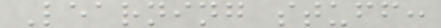Learning stuff:
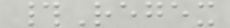#Regex
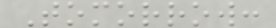Tomorrow:
